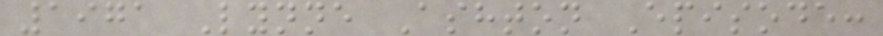1971 Lynne Ashton Episode:
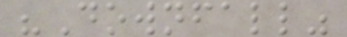"Downfall"
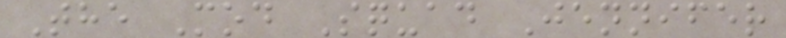The Mod Squad Jennifer
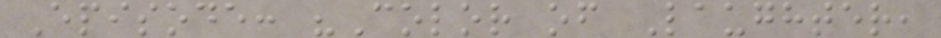Episode: "Color of Laughter,
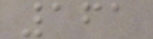161
